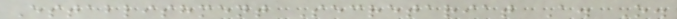Establishment Secretariat A. O.
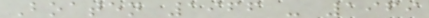Boaten 1966 - 1969
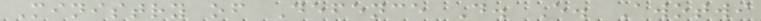Ministry of Defence D. E. Awotwi
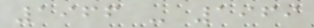1966 - 1969
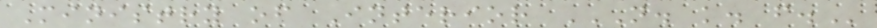Ministry of Interior N. K. F.
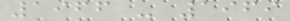1966 - 1969
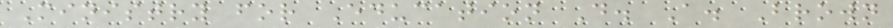Ministry for Education D. A. Brown
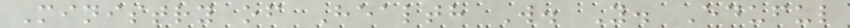Ministry of Health W. Y. Eduful
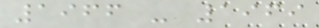1966 - 1969
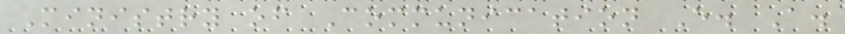Ministry of Communication E. A.
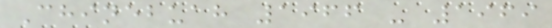Chinebuah 1966 - 1969
